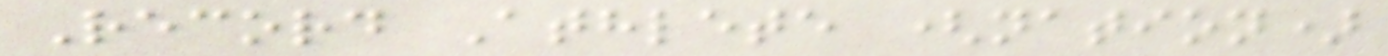Record Athlete (nation)
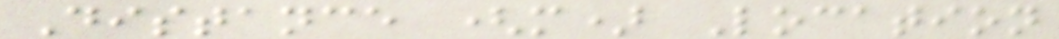Distance (m) Location
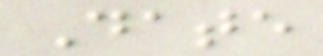Date
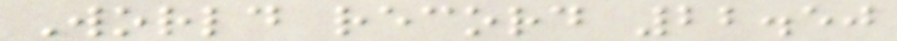World record 22.50
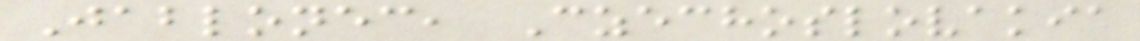Jablonec, Czechoslovakia
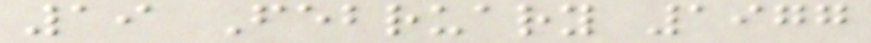19 February 1977
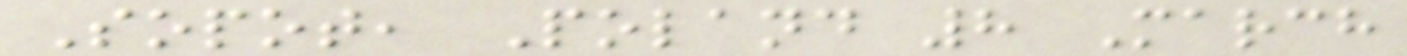Sopot, Poland 8 March
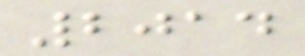2014
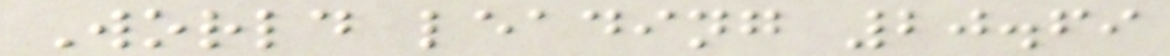World leading 20.69
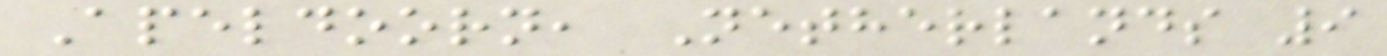Apeldoorn, Netherlands 9
